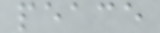peace
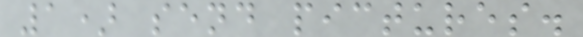1) send pictures.
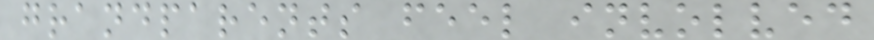grandparents feel involved
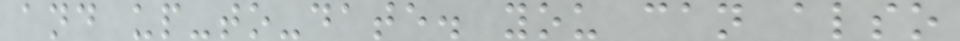and up-to-date. you can also
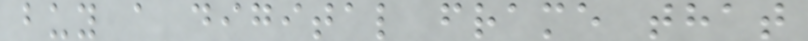buy a digital frame that
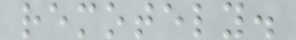remotely.
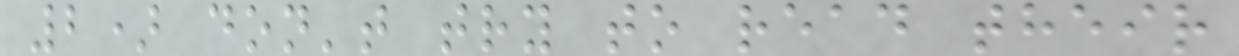2) don't try to read their
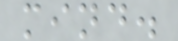mind.
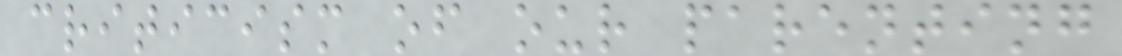criticism of our parenting
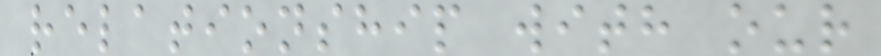relationship with our
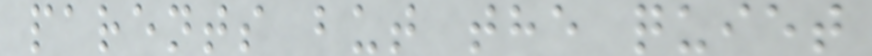parents but the quiet
